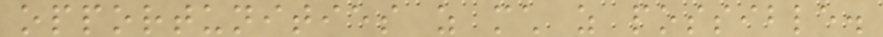opportunities as much as possible.
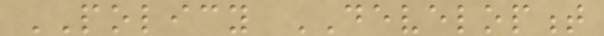POLICY DEVELOPMENT
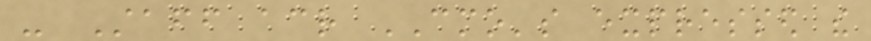- Staff across CMO's expressed the
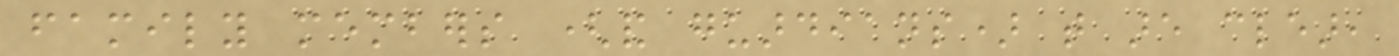family members (and guardians) that are clear,
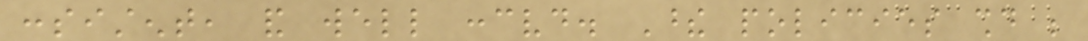consistent, and well conceived. These policies should be
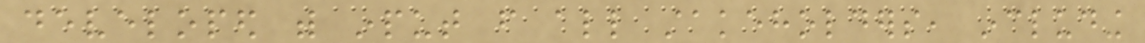developed with input from all stakeholders, including
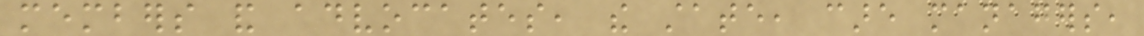members and advocates, the state, care managers,
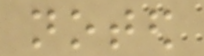noted
